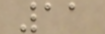11
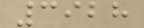3928
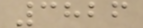3826
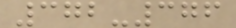372-376
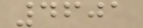4601
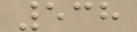538
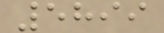5899
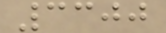3300
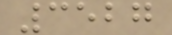3527
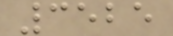3525
